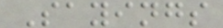Sayings
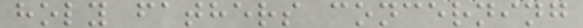holy fathers concerning
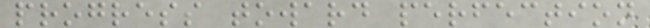progress toward perfection
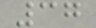37
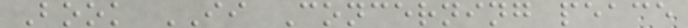Book II Concerning peace
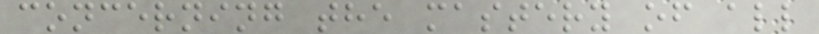concerning the mastery of all
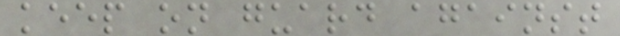keep on guard against
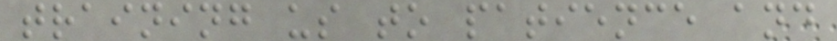training us to patience and
